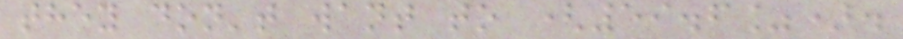they don't want to (59.6%).
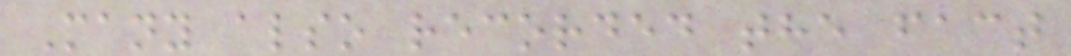Many also recorded the fact
